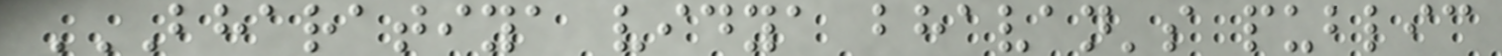BHARATIYA VIDYA BHAVAN'S PUBLIC
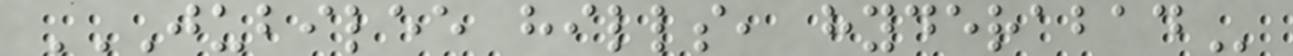JUBILEE HILLS, HYDERABAD
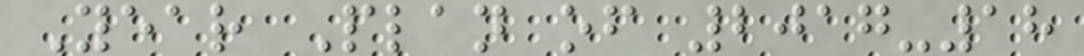Year Plan of 2017-18
